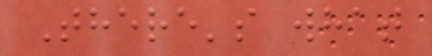There's what
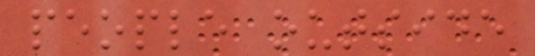people outside
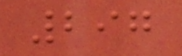297
